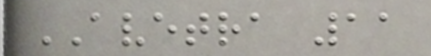AVETRA 11
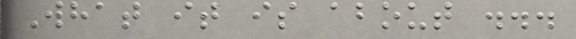What it is about ...
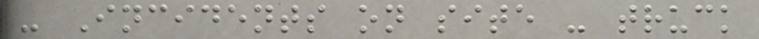- Incidents on site - truck
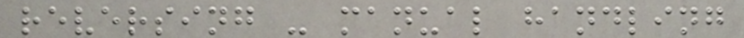reversing - manual handling
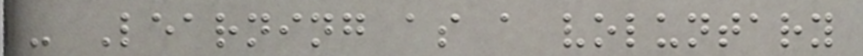- Learning as a voluntary
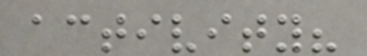activity?
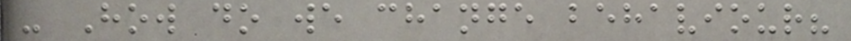- How do we change behaviour?
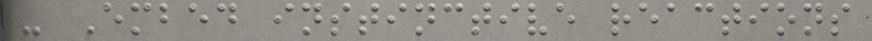- Embed instinctive reactions
